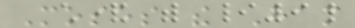Moses the Ham
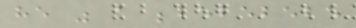he was a bebebebebe
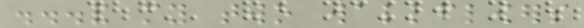...and my two wallflowers
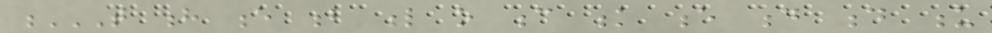T H E B L O C K E D D U
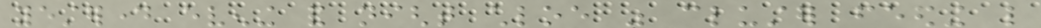yesterday evening and night chloe was cluster feeding like
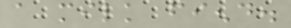a milk fiend.
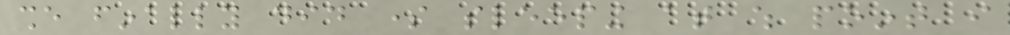she finally did some sleeping at which point i
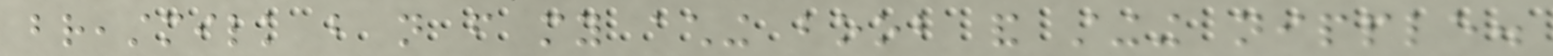breastmilk but not from my aching boob and stinging nipple.
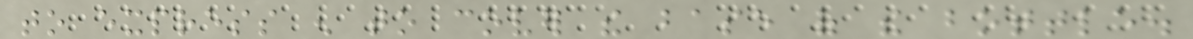to express enough to cover the base of the bottle.
